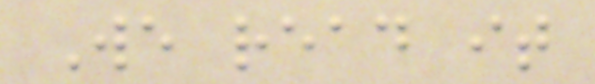We read it
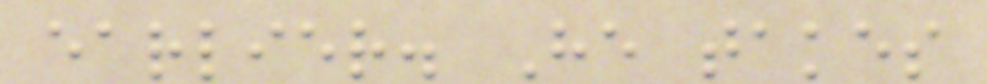earlier. He takes
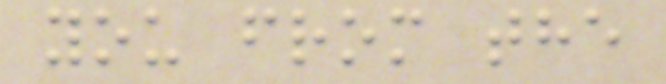you from the
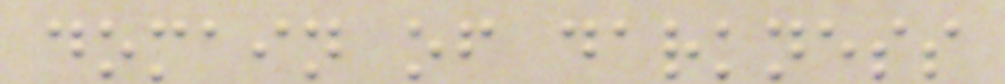domain of darkness
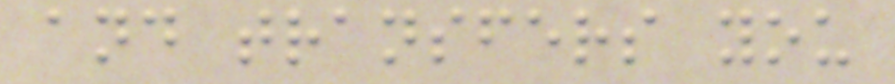and transfers you
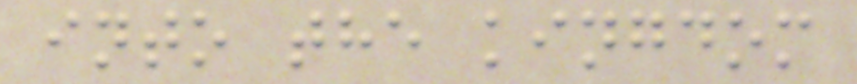into the kingdom
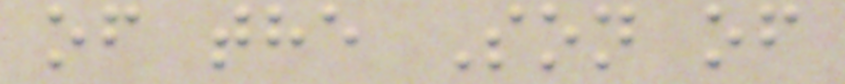of the Son of
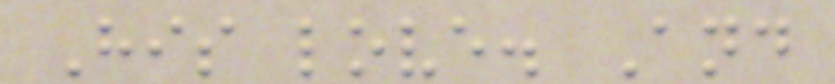His love. And
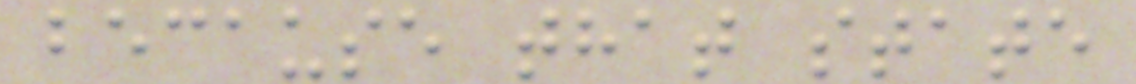because that state
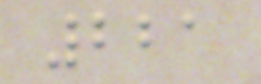221
